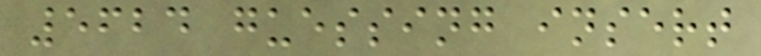5624 guessing insert
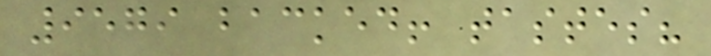9579 backed! tastes?
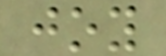joy
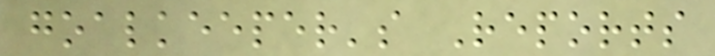goalkeeper's Reports
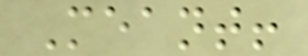Meant!
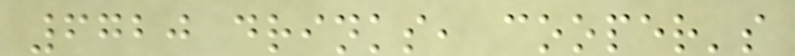6720 drinks, cooper's
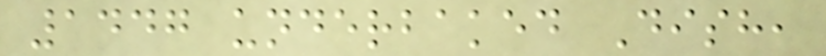1447 underbaked Dish,
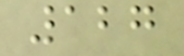127
